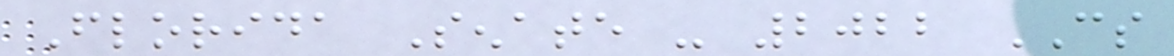Florida Senate - 2022 CS
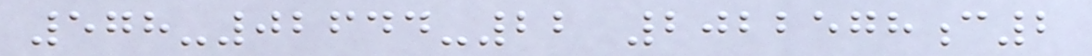578-02644-22 2022578c2
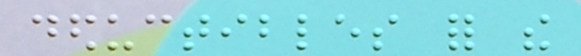deductibles for the
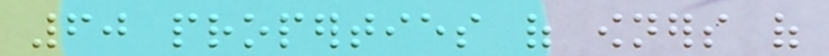60 properties of owners of
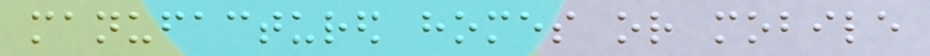manufactured homes or mobile
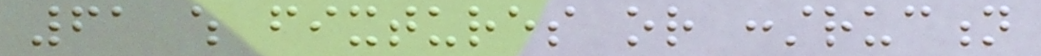61 which fixtures or construction
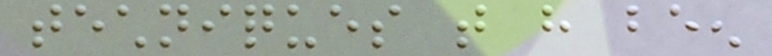techniques that have been
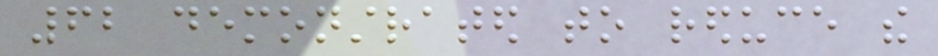62 demonstrated to reduce the
